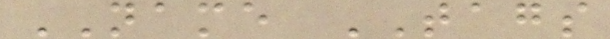NAME TAGS
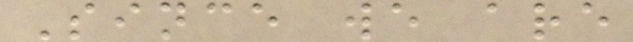Since we are
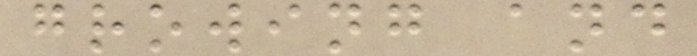growing and
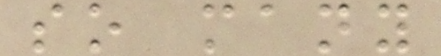so many
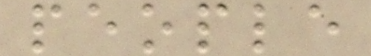people
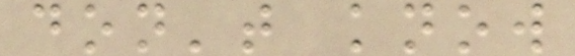don't know
